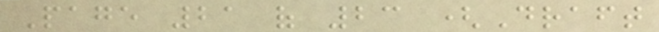Page 21 of 23 (Draft
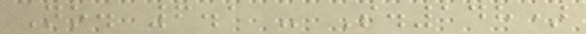No. 6.1 - S.148)
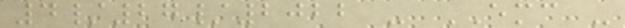4/27/2022 - EMC -
